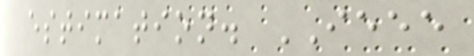estimation. IEEE
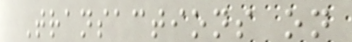Transactions on
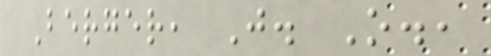Berger, J. O.,
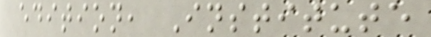edition, Institute
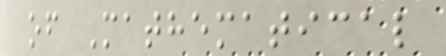of Mathematical
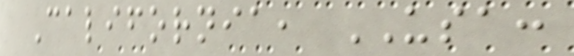California, USA:
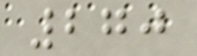270
